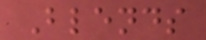Blends
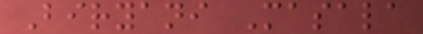Biryani Masala
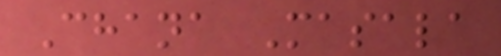Chana Masala
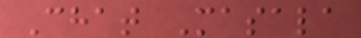Chat Masala
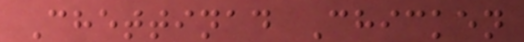Chettinad Chicken
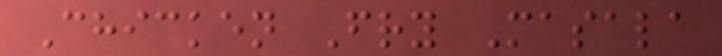Chicken Fry Masala
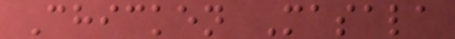Chicken Masala
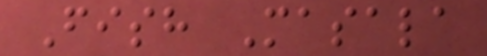Fish Masala
